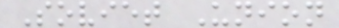Soviet Union
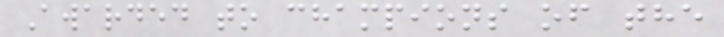Awarded to champions of the
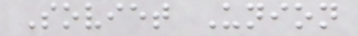Soviet Union
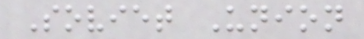Soviet Union
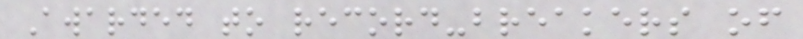Awarded to record-breakers of
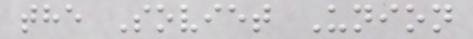the Soviet Union
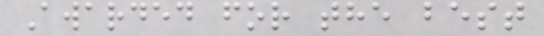Awarded for the best
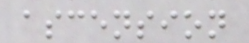ascension
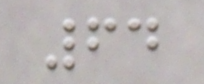64
